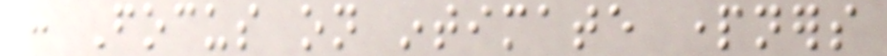: Focus on intimate partners
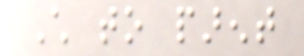Child to parent
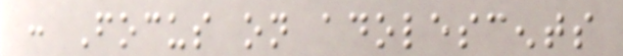: Focus on adolescents
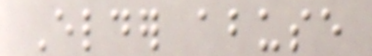Elder abuse
